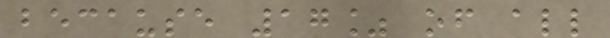because 17% of all
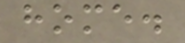home.
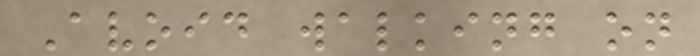Avoid walking on
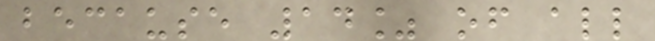because 14% of all
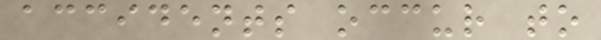accidents occur to
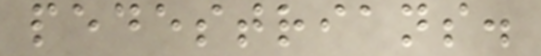pedestrians.
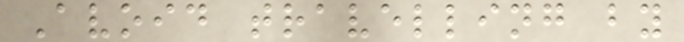Avoid travelling by
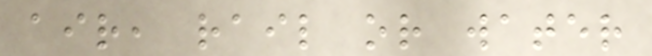air, rail or water
